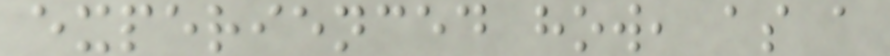experienced how, as a
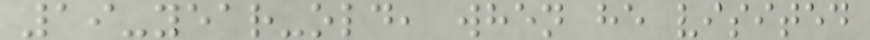19-year-old, when he visited
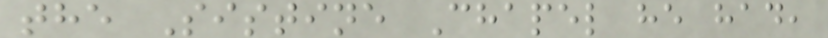the Sistine Chapel he had,
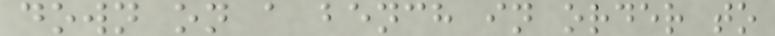down on a bench in order to
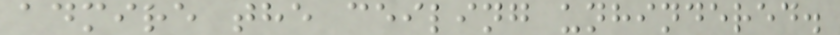admire the ceiling unhindered.
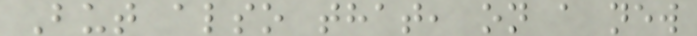But also that, on a new
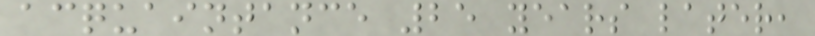acquaintance 25 years later,
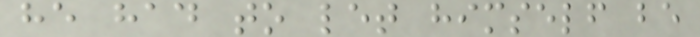he had to let himself be
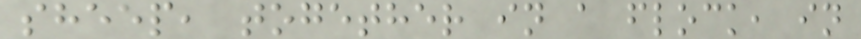sheep, together in a flock, in
